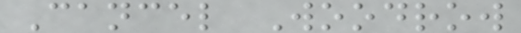Cancel Woodrow
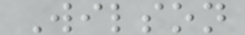Wilson
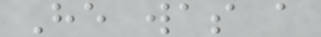He was a
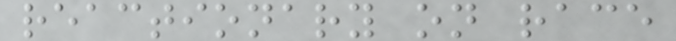reactionary on race
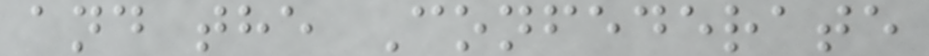and the Confederate
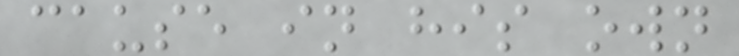cause in his own
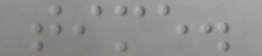time.
